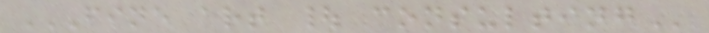FINE ART | CONSULTING
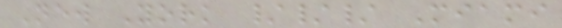New York /// Miami
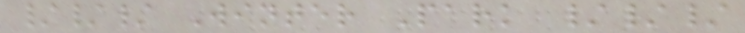/// Winter Park ///
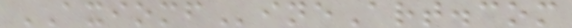AXIOMFineArt.com
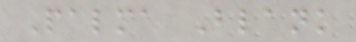Palma Blank
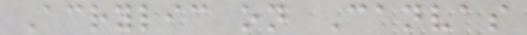Acrylic on Canvas
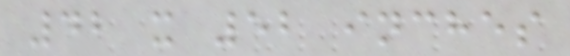42 x 52 inches
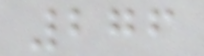276
